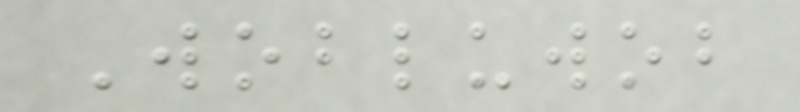Wobluwob
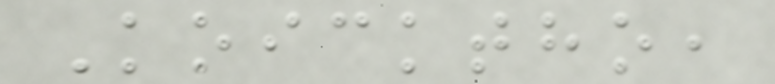Koicktho,
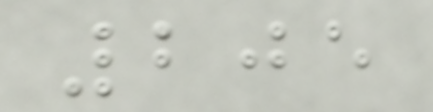205
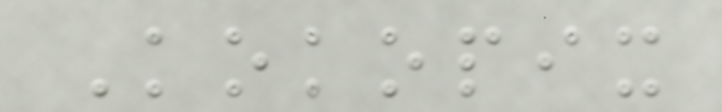Kokopix
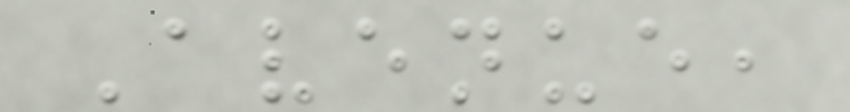Avenue,
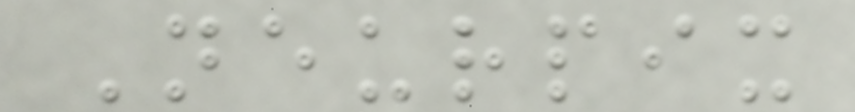Neurpix
